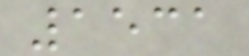1531
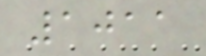1011
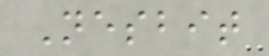Nesbit
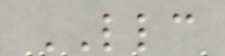LLC
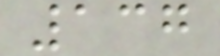137
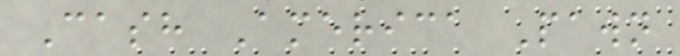Cash America Pawn
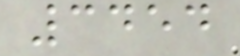3454
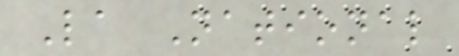La National
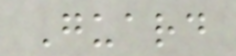Guard
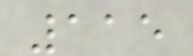115
